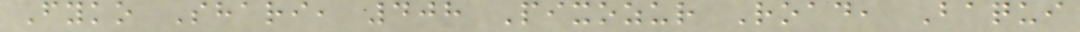Fyko Shari, 408 Pixozur Road, Baqui
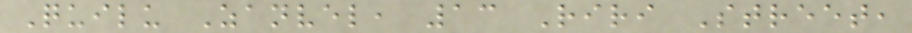Quilu Zanvel, 13 Riri Street,
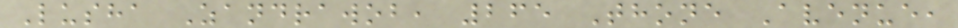Lusha Zandrawob, 265 Thone Avenue,
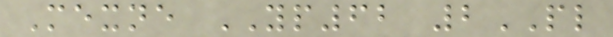Mexne YP62 2PL
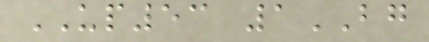UP53 1BG
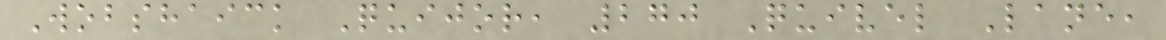Wobshaick Quijor, 270 Quivel Lane,
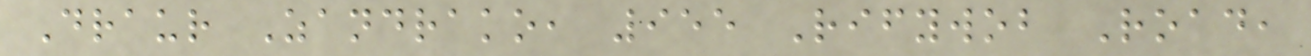Draur Zandrako, 955 Rifywob Road,
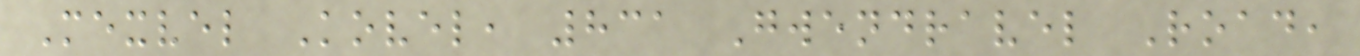Mexvel Kovel, 831 Gwendravel Road,
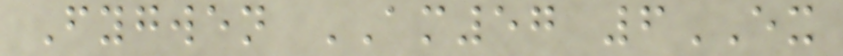Fygwen AM57 6EX
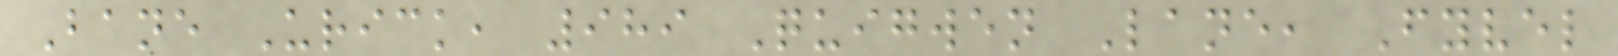Bane Urick, 989 Quigwen Lane, Fyvel
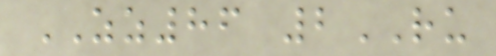ZZ86 2RU
